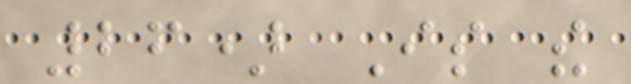26) Is the
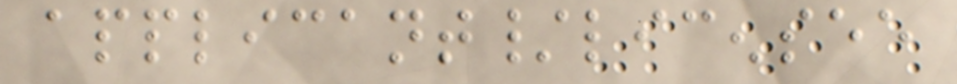applicant/licensee
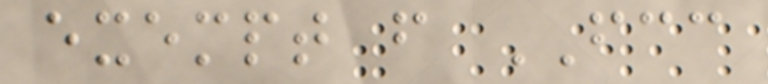exempt from FCC
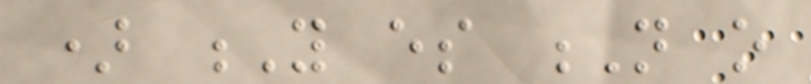) Y es N o
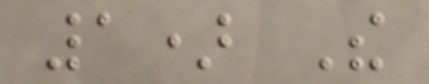1) The
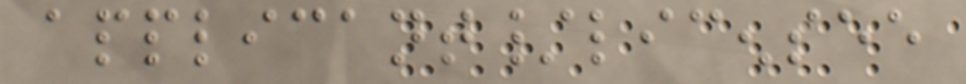applicant/licensee
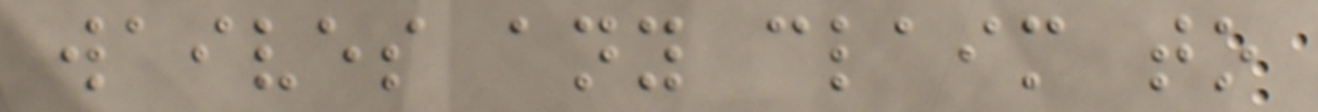waives any claim to
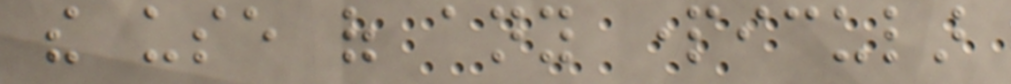the use of any particular
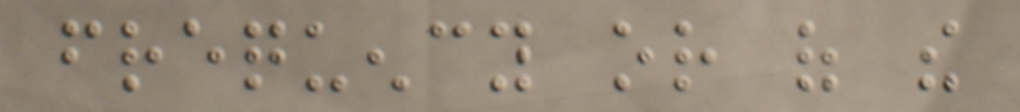frequency or of the
